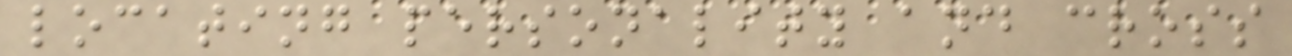locating personality and cross
